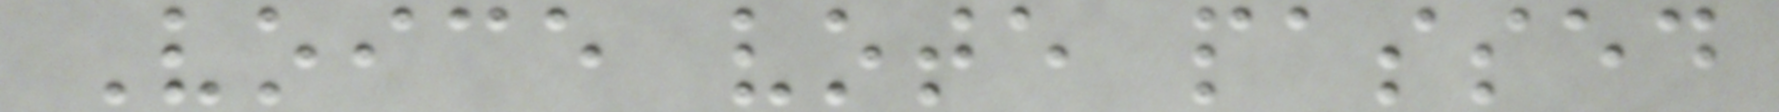Voice vote passed
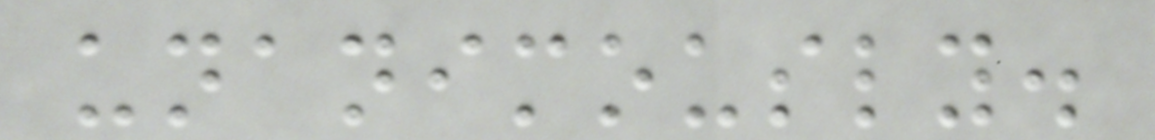unanimously.
